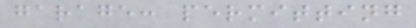garage: permitting
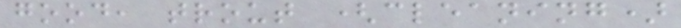good, trout (cleaning)
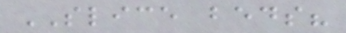SLICE beds?
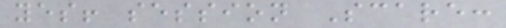yes! session Scare:
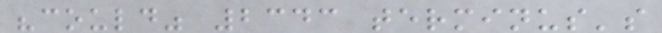"could" 2343 terminus's
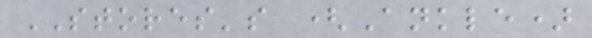STORES's (Ankle)
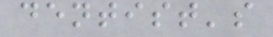dentist's
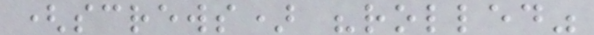(screws) "rolled"
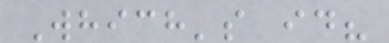Which's id?
